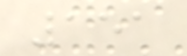151
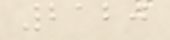2120
